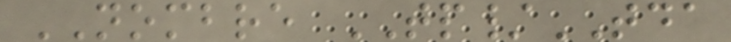NOMBRE TP/TDA
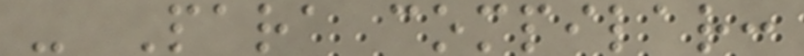- Para compilar:
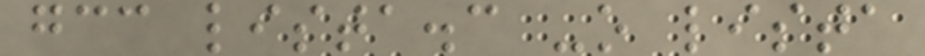gcc lista.c -o lista
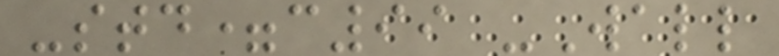-std=c99 -Wall
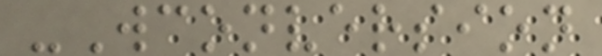-Wconversion
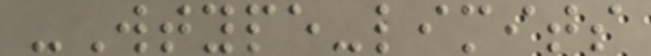-Wtype-limits
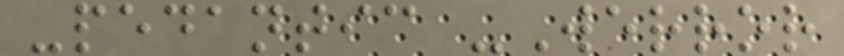-pedantic -Werror
